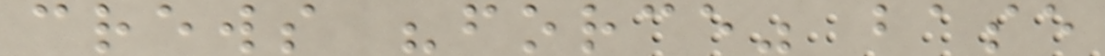crews "force" base
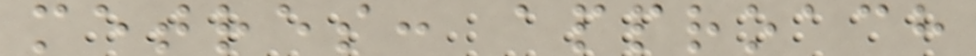metres: approach
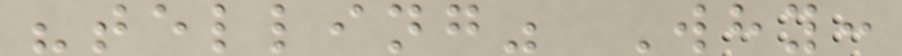"telling" Why:
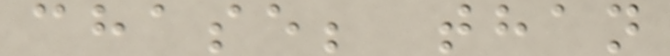chase; than
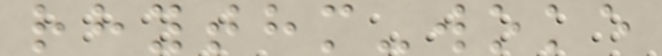rhythm-woke
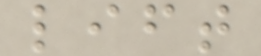lift
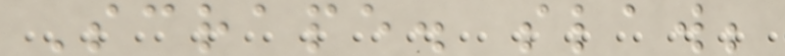Scrape. slaw;
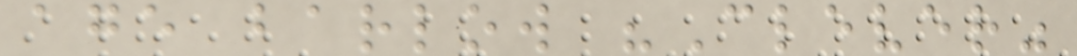age barlow "Clever"
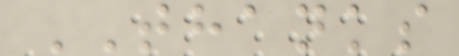THANKS
